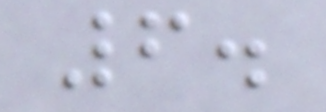6.
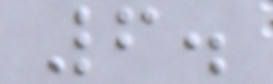6.
